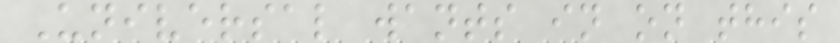Universal wants in on this
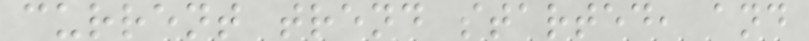current trend started, and
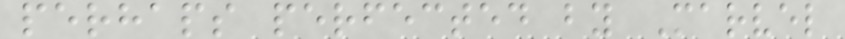perhaps perfected by Marvel
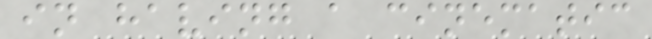in having a cinematic
